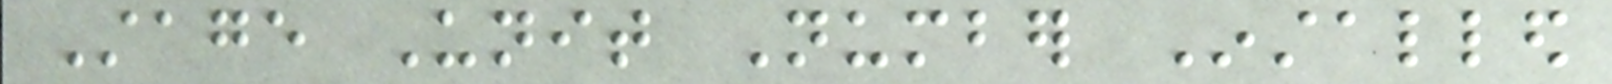Stage Unit Number Installed
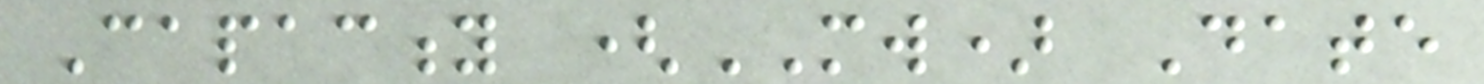Capacity (MW) Date
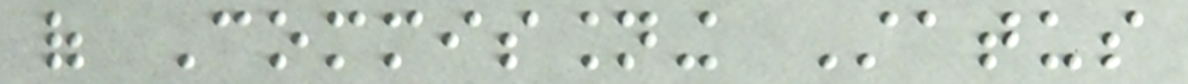of Commissioning Status
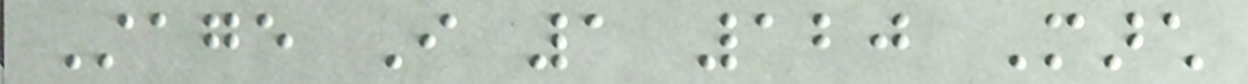Stage I 1 120 March
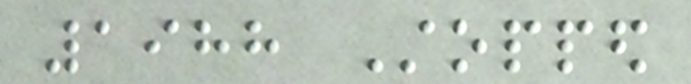1988 Stopped
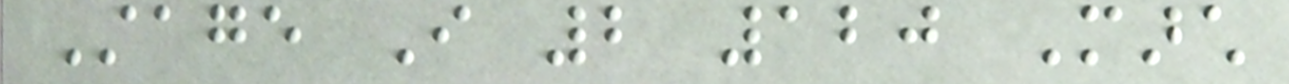Stage I 2 120 March
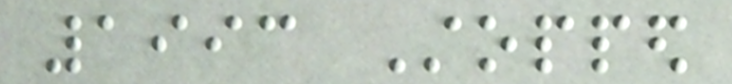1993 Stopped
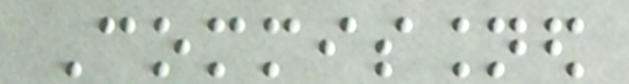Commissioned
